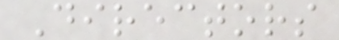Directors
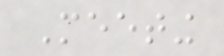Meeting
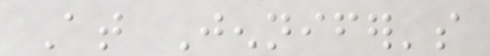At Jennifer's
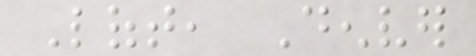Loft, Denver
